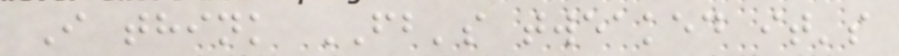I think FB's tweaked it's
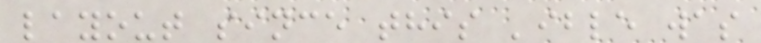layout since this 'ible was
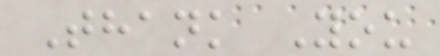Thank You
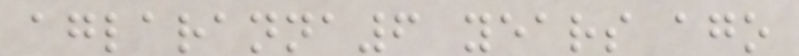aglaranna6 years ago
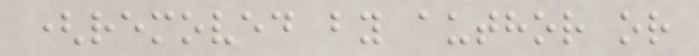(removed by author or
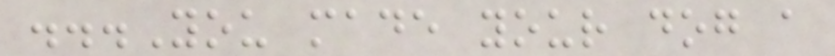...You made your dog a
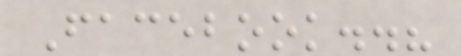Facebook..?
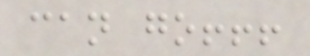can go!!!
